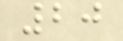20
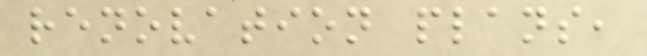renovation plans,
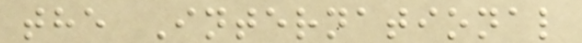the International
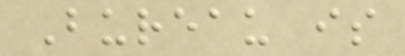Bureau is
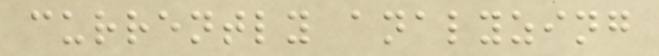currently analyzing
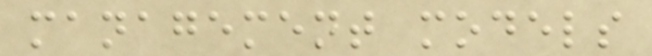management models
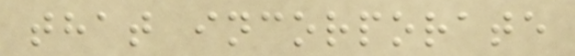that incorporate
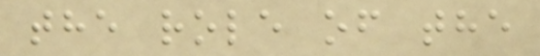the role of the
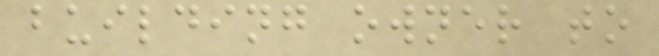building owner to
